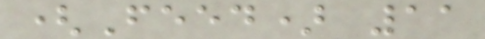(Feed) 11
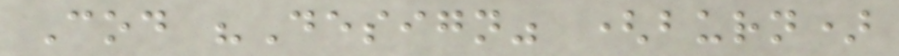Cod "Design" (burn)
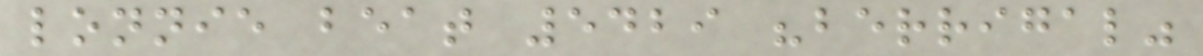lonnie beat 5429 "berrigal"
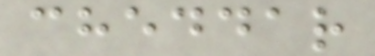cheddar
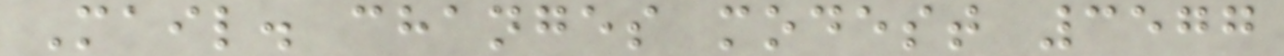Mail. changes modest 3577
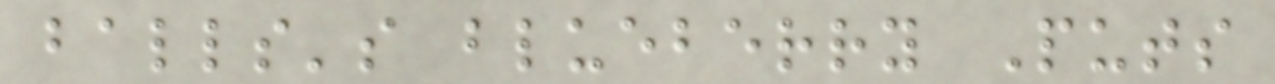balls's blueberry Puts
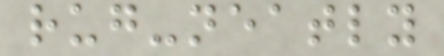rug-neatly
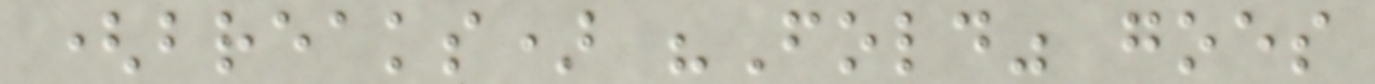(breaks) "Fold" goes
